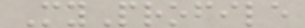MyProfile
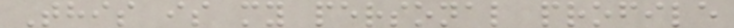This is my personal profile
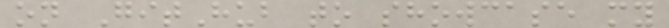on GitHub to showcase my
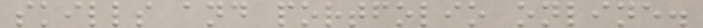skills and portfolio online.
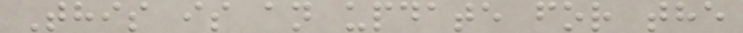This is an update for the
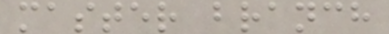master branch
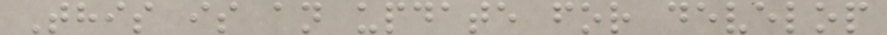This is an update for develop
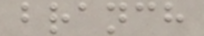branch
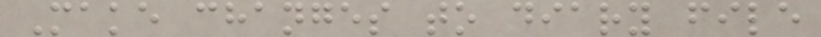Make changes to diary file
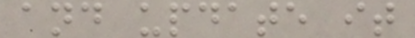and update it
